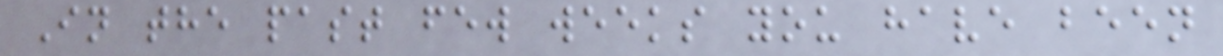In the past few weeks you have been
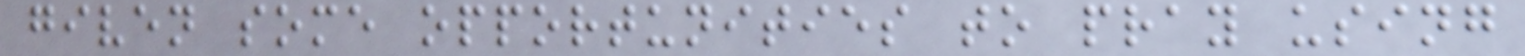given some opportunities to pray using
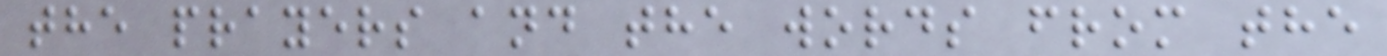the prayers and the words from the
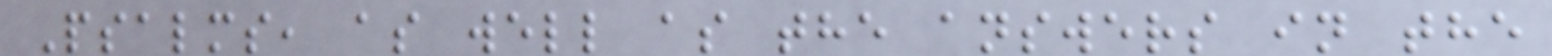Psalms, as well as the answers in the
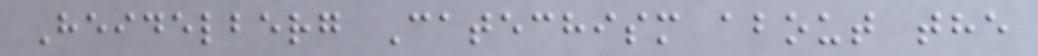Heidelberg Catechism about the
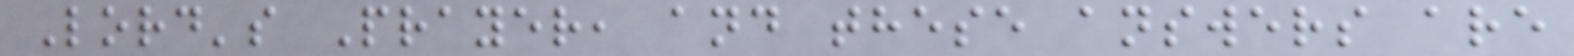Lord's Prayer, and these answers are
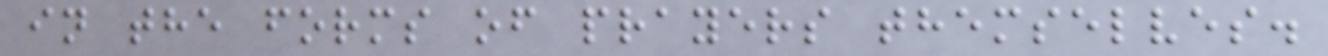in the forms of prayers themselves.
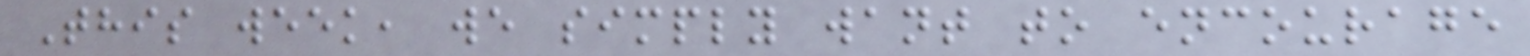This week, we simply want to encourage
